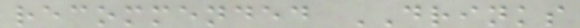recommended DRINKS
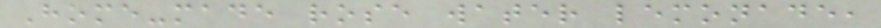Home-made rose water lemonade,
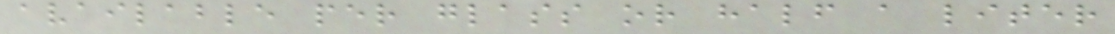available per glass or half a liter
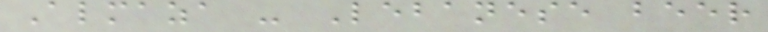Almaza - Lebanese beer
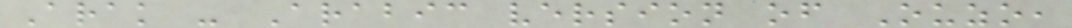Arak - Arabic version of Ouzo,
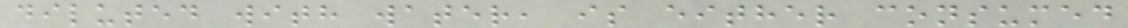diluted with water, is either consumed
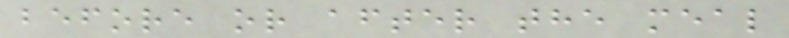before or after the meal
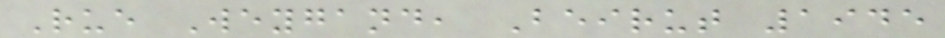Rue Weygand, Beirut 1945
